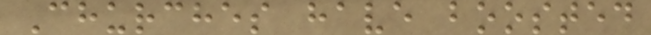Churches have boosted
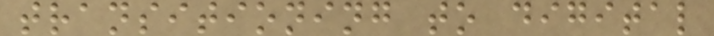transitioning to digital
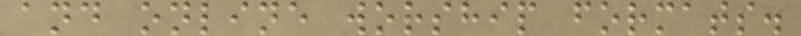and online worship formats.
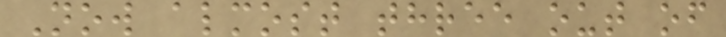Now almost three out of
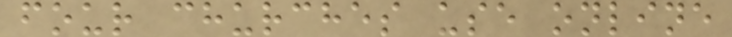four churches use online
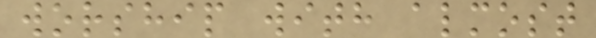worship with almost
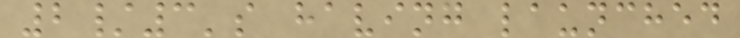2/3's having launched
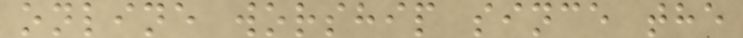online worship since the
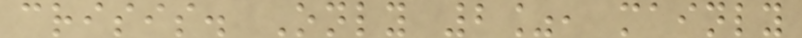crisis. Only 2%, mainly
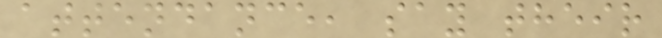attendance, say their
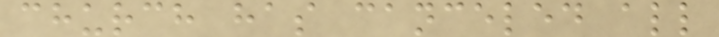church has canceled all
